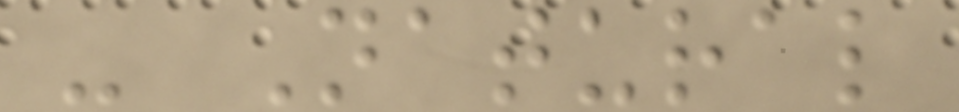- Natural
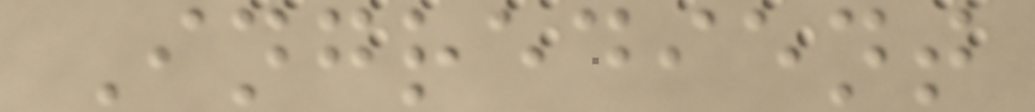Ingredient
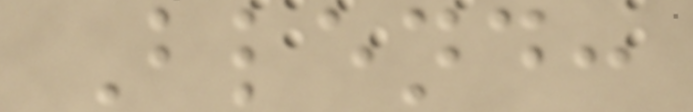Blend:
